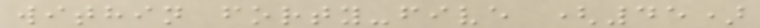within forty-five (45)
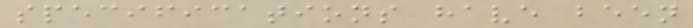specifications have been
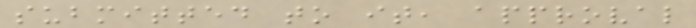submitted to it, approval
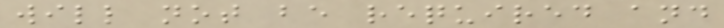will not be required and
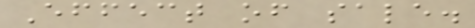Effect of sale.
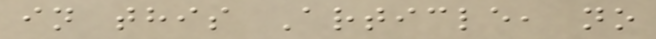in this Article, no
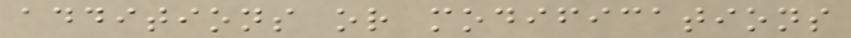additions or modifications
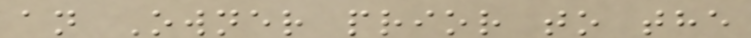an Owner prior to the
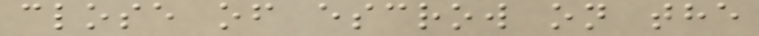close of escrow on the
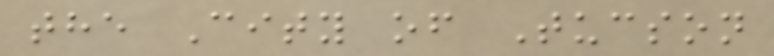the City of Tucson
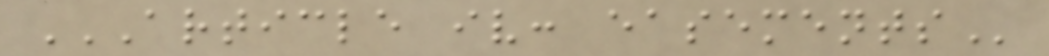ARTICLE IV: EASEMENTS
